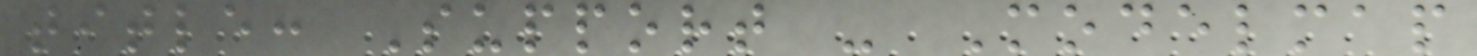title: Support - Modelmap
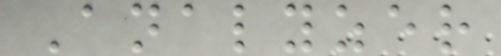Analyzer
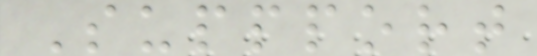Suppport
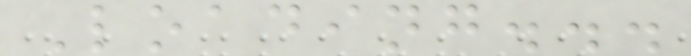Loading...
